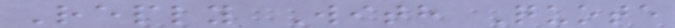Reply With Quote
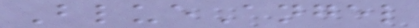BlueAngel
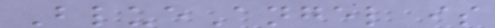BlueAngel is
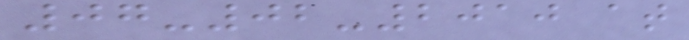07-02-2010 at
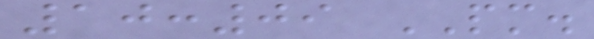10:09 PM.
